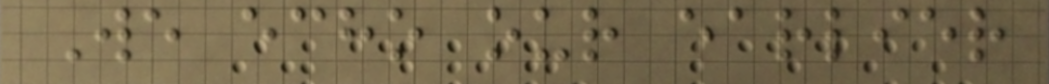We echo our earlier
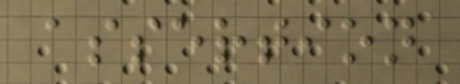assertion
